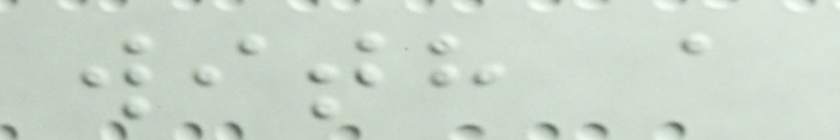with a
